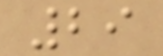29
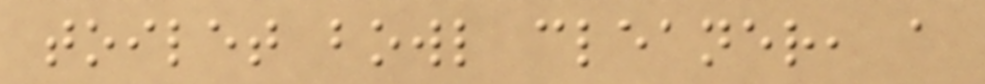toilet bowl cleaner, a
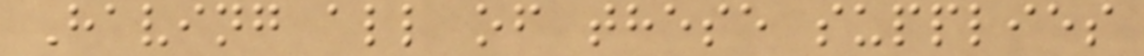Having all of these supplies
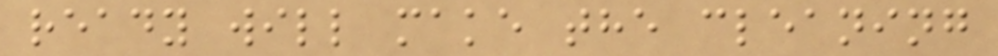ready will make the cleaning
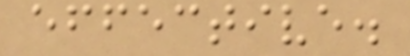effective.
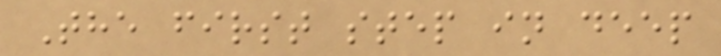The first step in deep
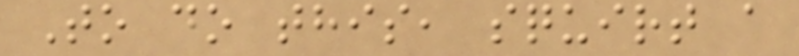To do this, squirt a
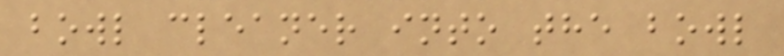bowl cleaner into the bowl
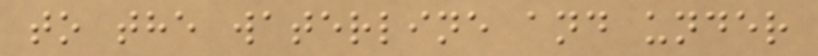to the waterline and under
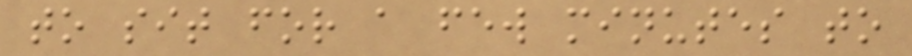to sit for a few minutes to
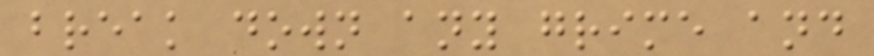break down any grime and
